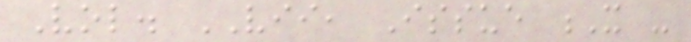Vol. VII, Issue X -
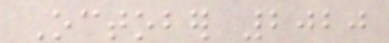October 2020
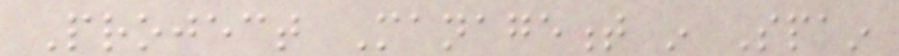Project Management in Spain
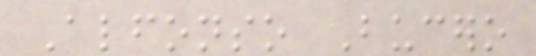Alfonso Bucero
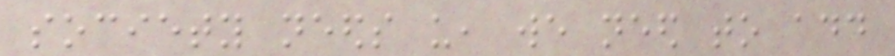society needs us, we need to add
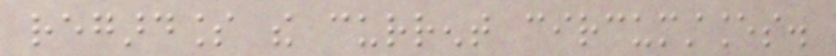regardless the current circumstances.
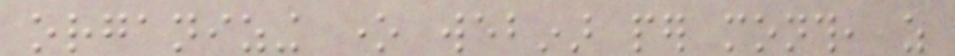organizing one webinar per month, as
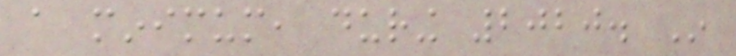a minimum, during 2020. In
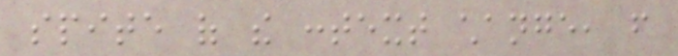spite of the context change, from
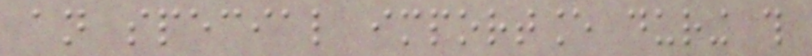an special importance during this
